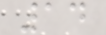14
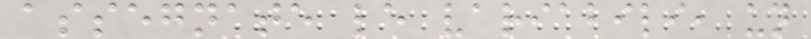assegnate le variabili, un
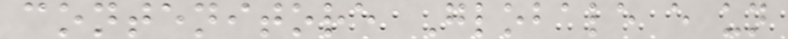contenitore Globale e un
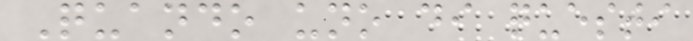Quando uno di questi
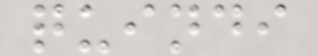quindi
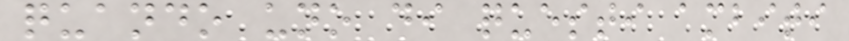quando uno di questi ambiti
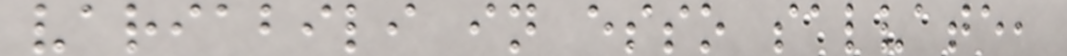variabili in esso salvate,
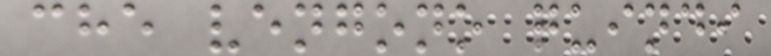che vengono quindi
